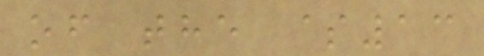of the $13
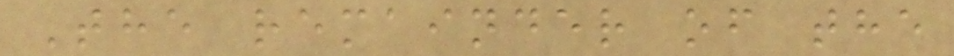The remainder of the
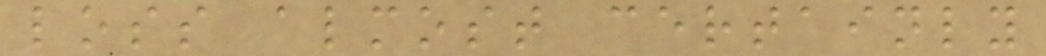loss almost certainly
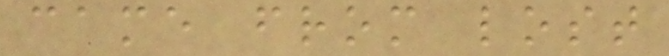came from lost
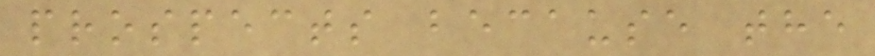prospects because the
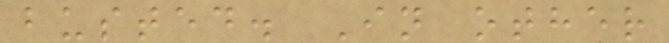busted. In other
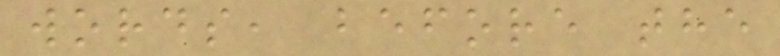words, before the
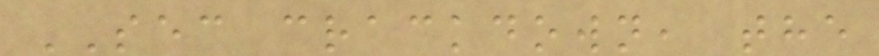SEC crackdown, the
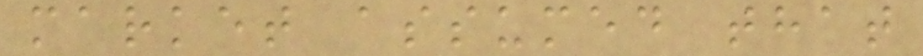market assumed that
